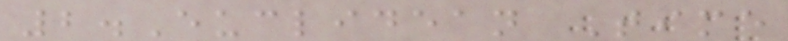2.Euclidean Time
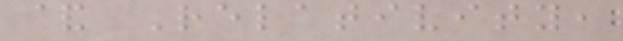& Relativity,
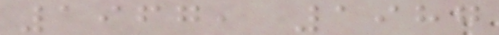1967, 1987
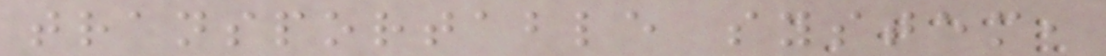transportable system,
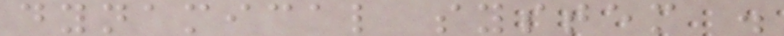dynamical system .
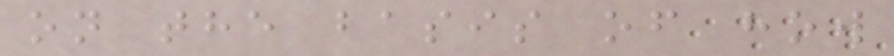on the basis of how
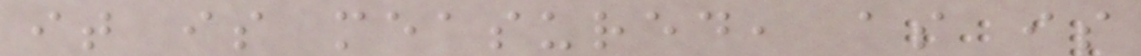it is measured, as is
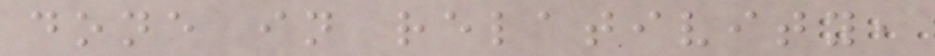done in relativity,
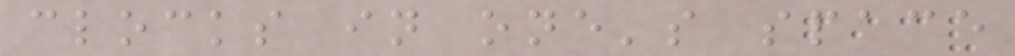clocks in one's space
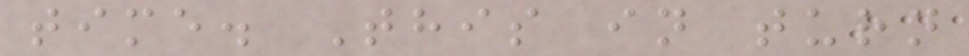time. This in turn
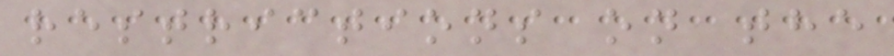restrictions on the
